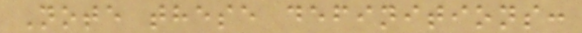Note these definitions:
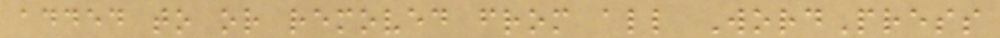added to or removed from all WordPress
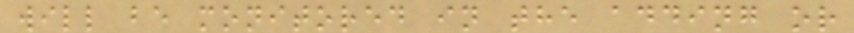will be monitored in the adding or
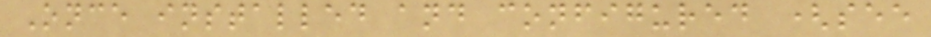Once installed and configured (see
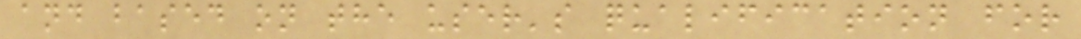and based on the user's qualification for
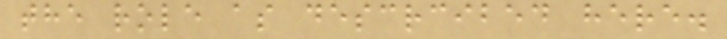the role as descrcibed here.
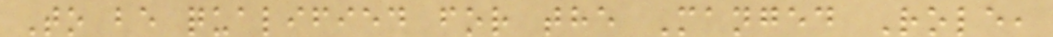To be qualified for the Manged Role,
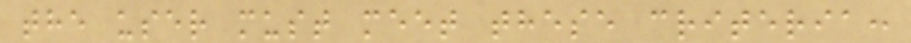the user must meet these criteria:
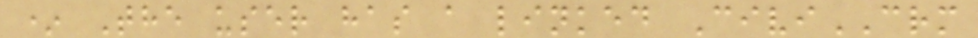* The user has a linked CiviCRM
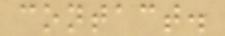contact.
